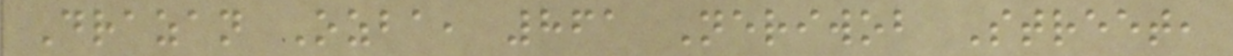Drazan Ozba, 861 Neriwob Street,
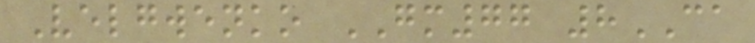Velgwenko GM77 8CA
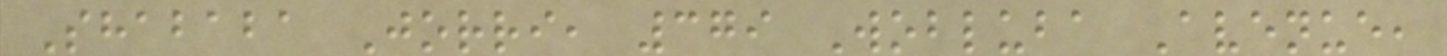Shababa Jorri, 379 Wobluba Avenue,
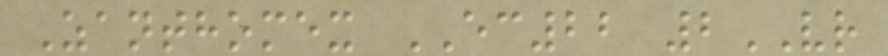Zanthomex EC22 2VR
